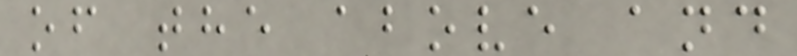of the above and
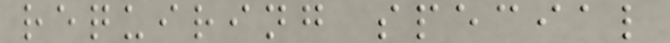requiring special
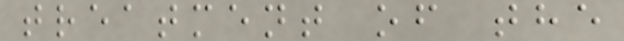treatment of the
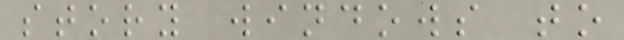story windows to
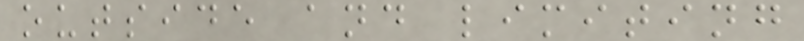outside and limiting
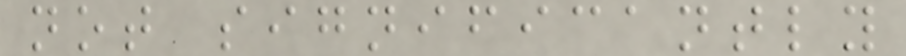not significantly
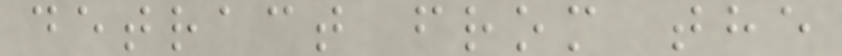detract from the
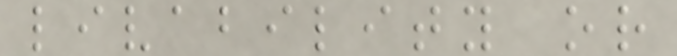livability or
